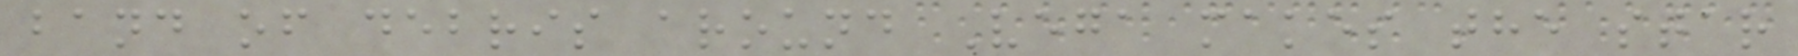band of debris around Vega makes the star
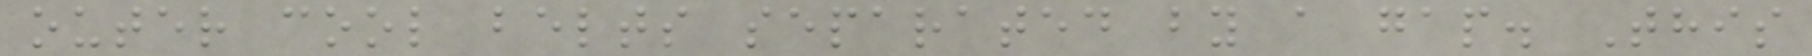outer cool belts separated by a gap. This
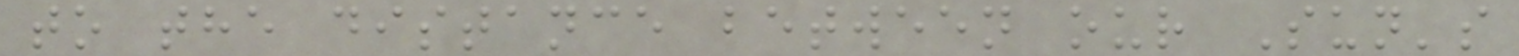to the distance between our Sun's
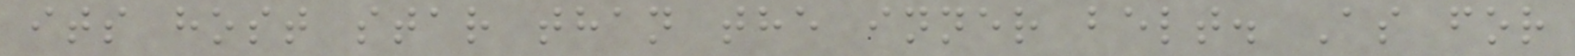its host star than the inner belt. As for
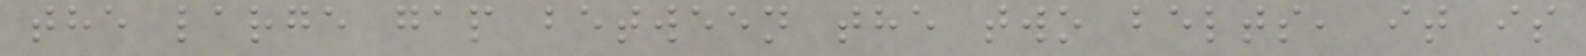the large gap between the two belts, it is
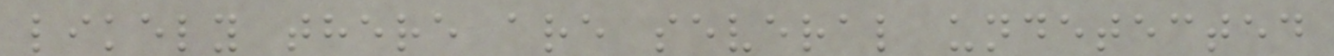likely there are several undetected
